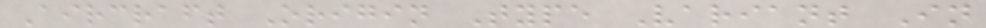Aircraft Origin Type Variant In
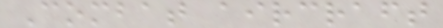Combat aircraft
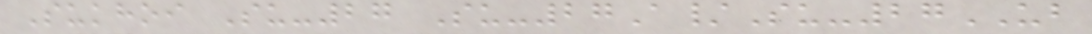Sukhoi Su-27 Su-27A/Su-27UB
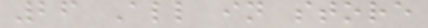26 All in store
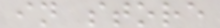in store
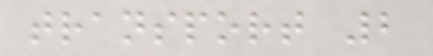transport 2
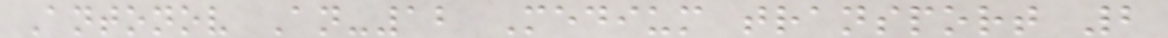Antonov An-12 Medium transport 2
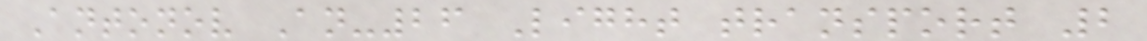Antonov An-26 Light transport 2
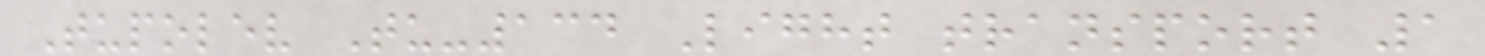Tupolev Tu-134 Light transport 1
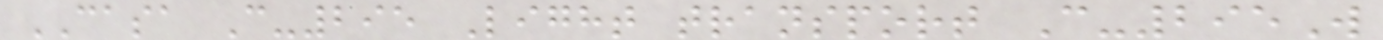CASA C-295 Light transport C-295W
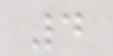4
